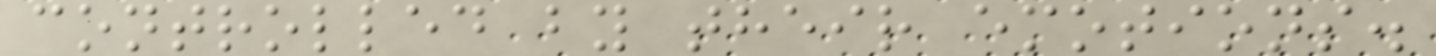controlled by their emotions.
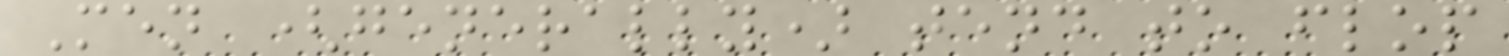Men (generally) tend to flop
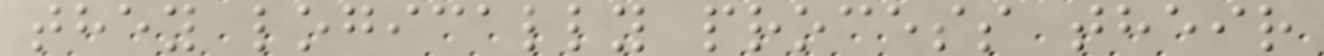they logically process their
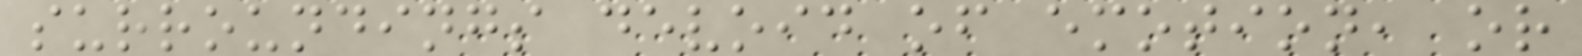surroundings devoid of emotion, or
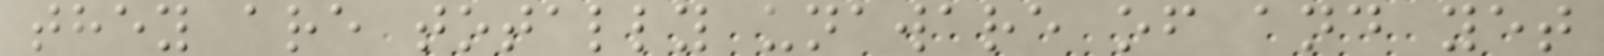they are totally unaware of and yet
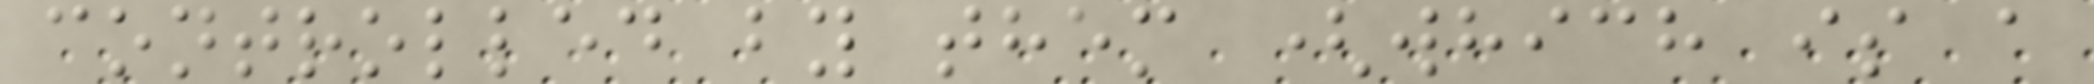controlled by them (which is a
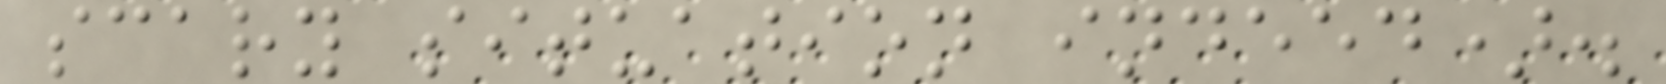scary situation indeed).
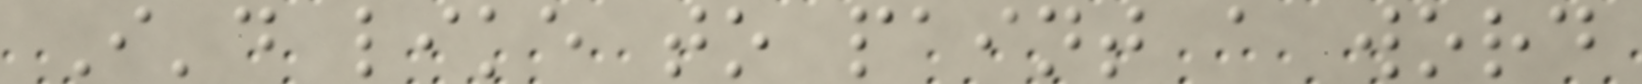I'd like to paint a word
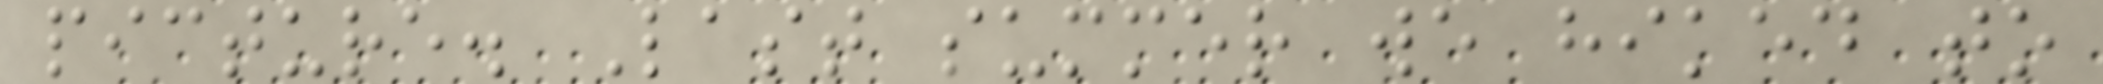picture. Last summer we hiked to
